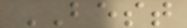BEST
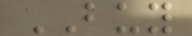BUY
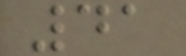41
